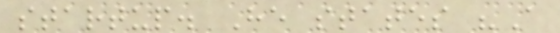startup. He states "A
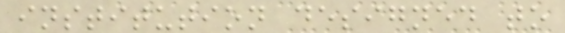institution designed to
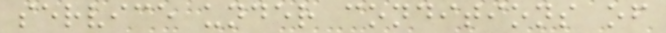service under conditions of
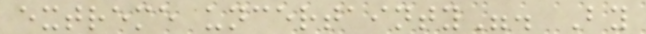extreme uncertainty". By
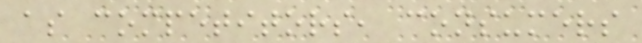as competitors, consumers
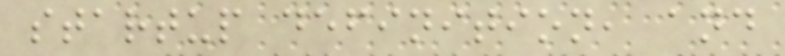startup definition, and
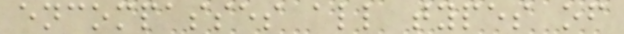encompasses all types of
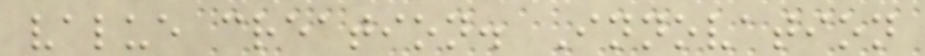value creation. Innovation
